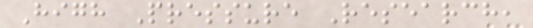High Pressure Research,
